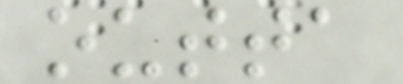outta
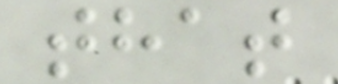that
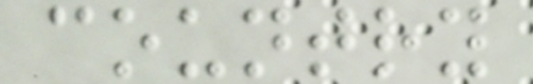country
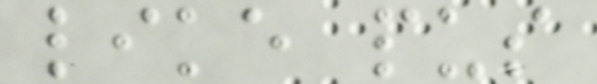like pus
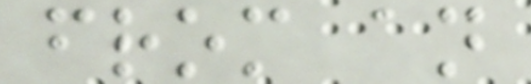from an
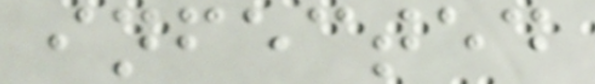infected
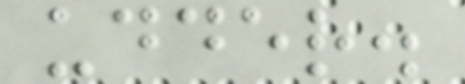udder.
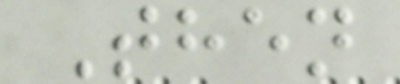Then
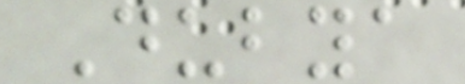Dubya
